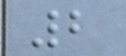2
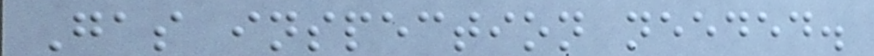Gas inspection needed.
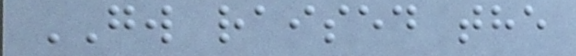GW raised the
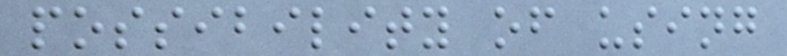possibility of using
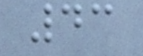43
